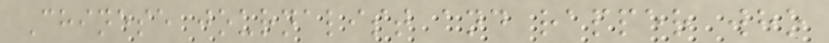Chinese journalist and rapper who
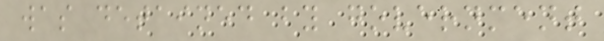was detained by government
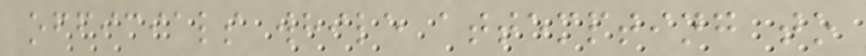officials while attempting to
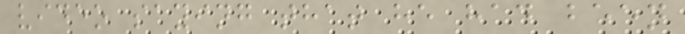video saying that he had been
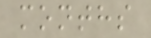months
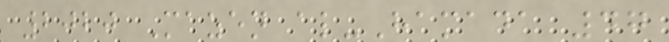2020 Mazen al-Hamada 47
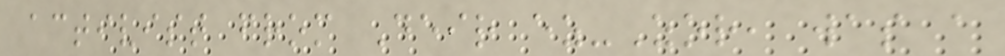activist from Deir ez-Zor, was a
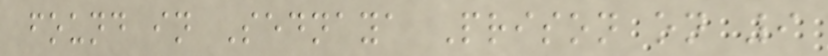found in Sednaya Prison on 9
